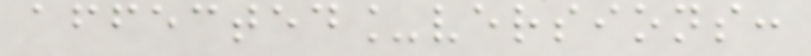affected_versions:
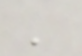'
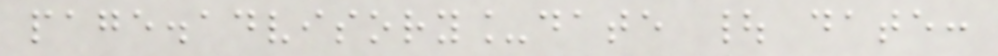page.advisory_date | date:
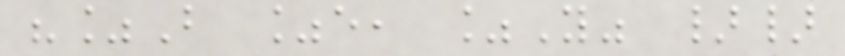"%B %e, %Y" }}
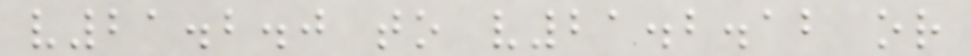v21.2.0 to v21.2.12 or
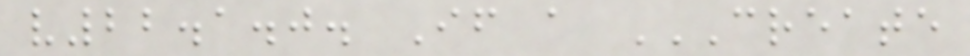v22.1.0. If a CREATE
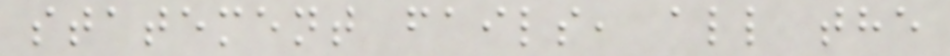statement fails, all the
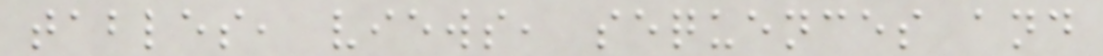tables, views, sequences and
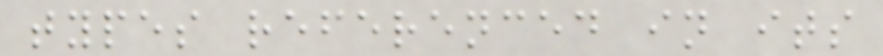types referenced in its
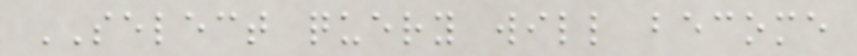SELECT query will become
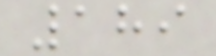189
